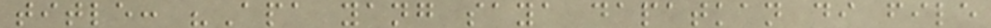title: "Apa yang saya dapatkan di file
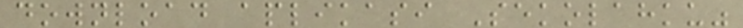download aplikasi Sekolahku"
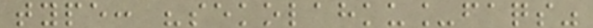type: "sekolahku_faqs"
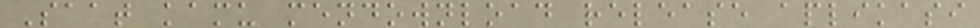Saat kamu mendownload release aplikasi
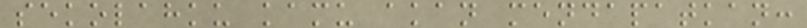sekolahku kamu akan mendapatkan:
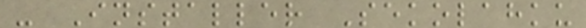- Installer Sekolahku
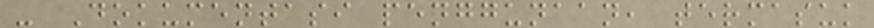- Dokumentasi penggunaan, termasuk
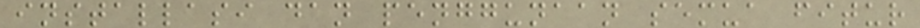installasi dan penggunaan semua fitur
